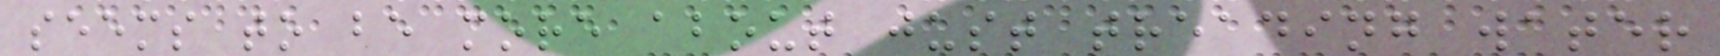seems to be more about just treading water
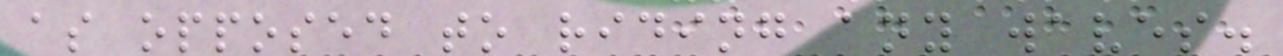as opposed to riding any waves.
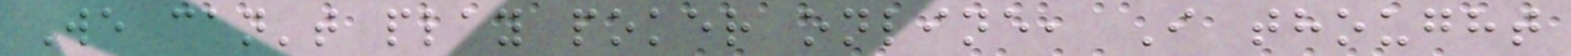We can't play poker online, I thought
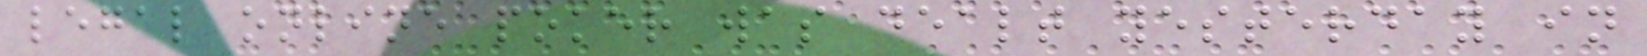legal online poker was dealt yesterday in
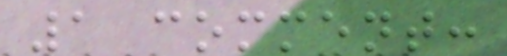1 comment:
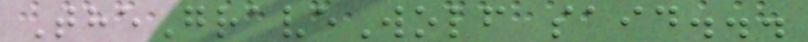TheGraveWolf said...
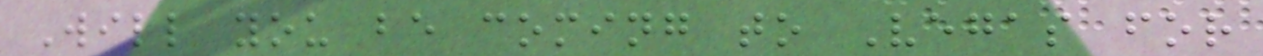Will you be coming to Vegas for
